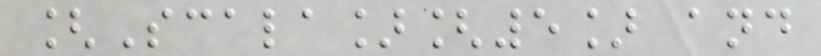[Scala][5] and
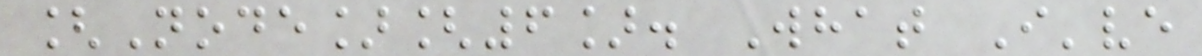[Node][6]. What I've
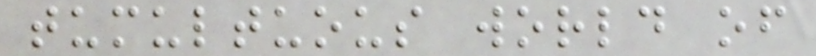tumultuous world of
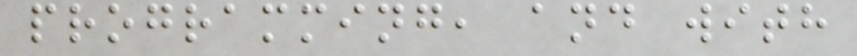programming, and with
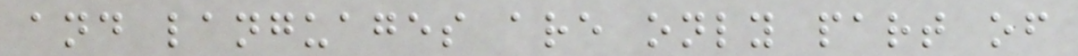and languages are only part of
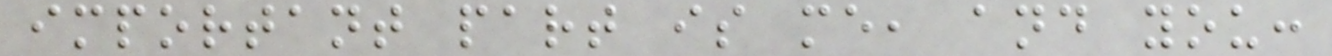important part is me, and you:
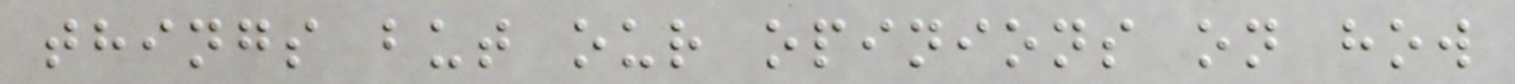things but our opinions on how
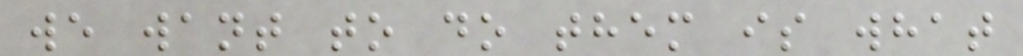we want to do them is what
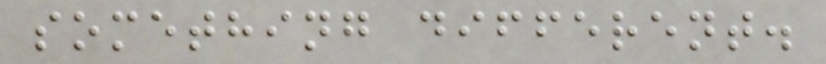something different.
